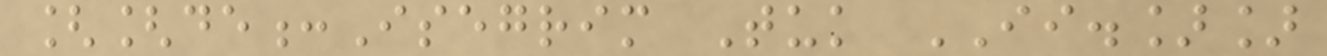[[de:Isegrim Tuk II.]]
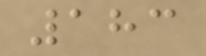183
